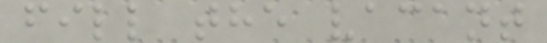fill the vacant
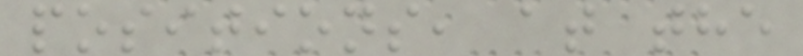positions, at the
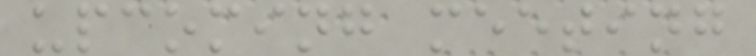upcoming meeting
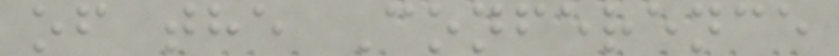of the Conference
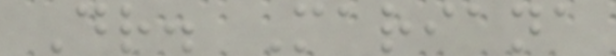Dr. Mariana
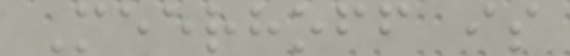Meerhoff is
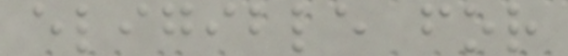eligible for
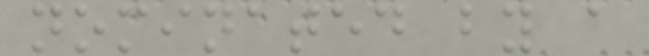nominated by a
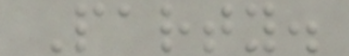Party.
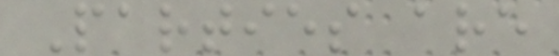Parties are
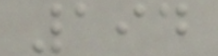194
